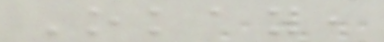Okay,
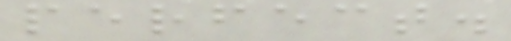perfect.
